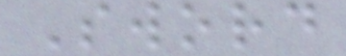Sword
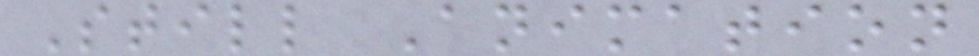Still Animation
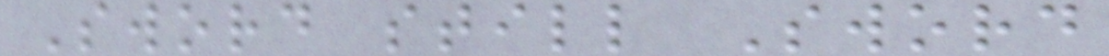Sword still Sword
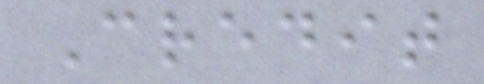Credit
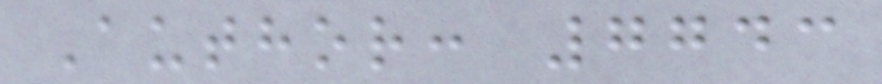Author: 7743
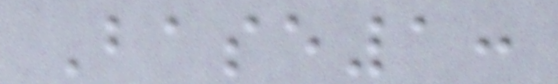Base1:
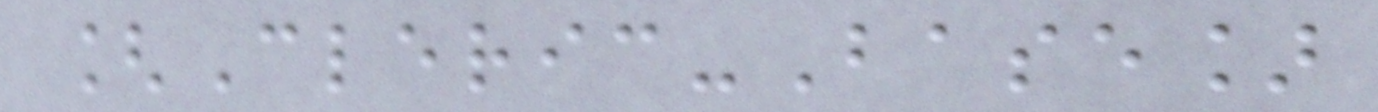[Cleric-Base]
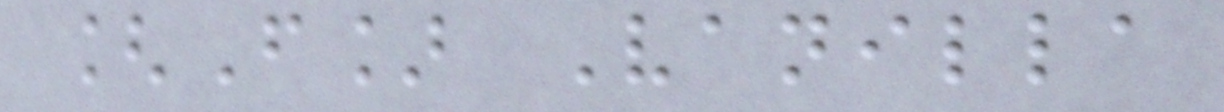[F] Vanilla
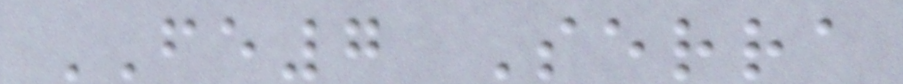FE7 Serra
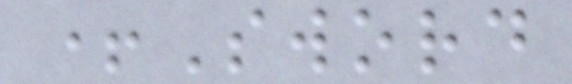+Sword
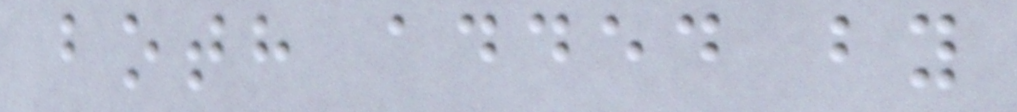both added by
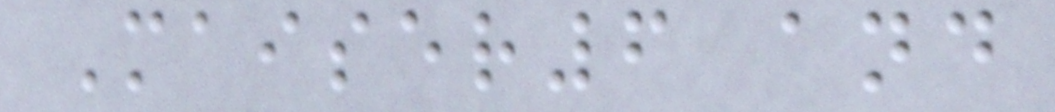Maiser6 and
